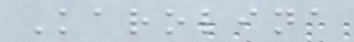Karolina
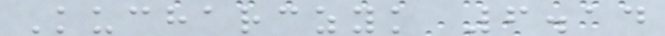Kucharczyk 6.14
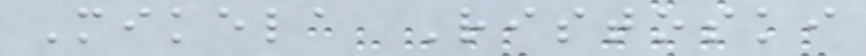Mikela Ristoski
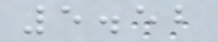5.52
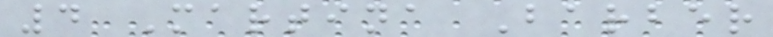4 Martina Barber
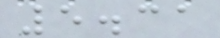5.31
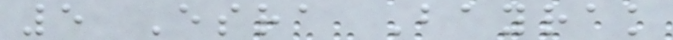5 Esra Bayrak
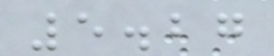5.27
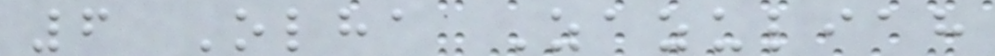6 Olha Zazuliah
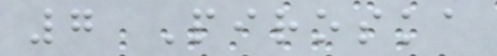7 Piroska
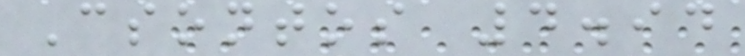Csontos 4.94
